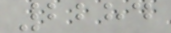2284
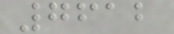7612
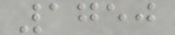1750
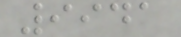9941
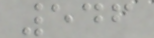546
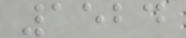1524
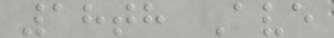18th Ave
